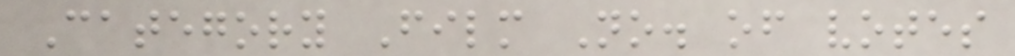Category Film No. of votes
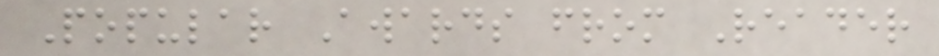Popular Awards from Reader
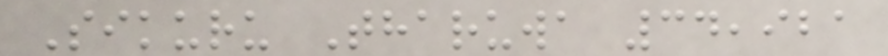Sikuru Tharuwa 34,921
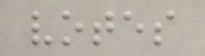votes
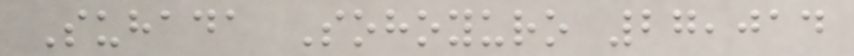Suhada Sohoyuro 27,014
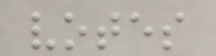votes
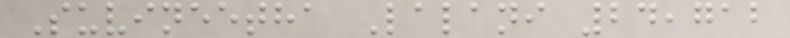Suvineetha Lalani 24,712
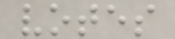votes
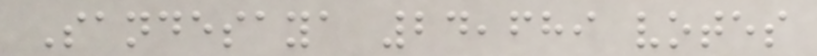Sandesaya 24,689 votes
